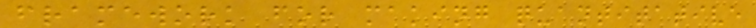framework for making quantitative
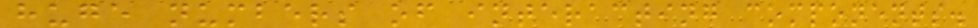huge numbers of interacting components.
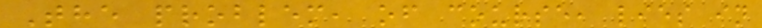The problem, of course, lies in
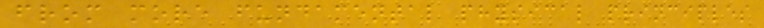from more fundamental physical principles
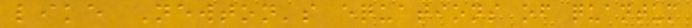like Newton's equations of quantum
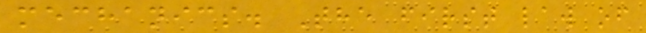mechanics. The first law of
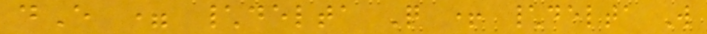dE = \delta Q + \delta W
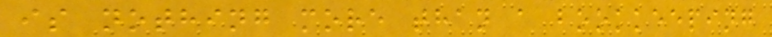is nothing more than a bookkeeping
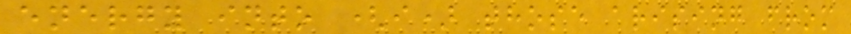energy into (i) those arising from
